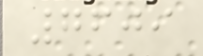7609
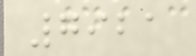7921
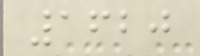1620
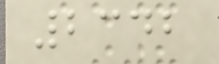2342
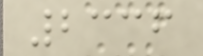2336
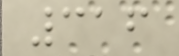316
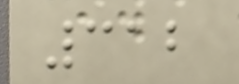312
